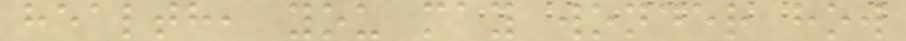health, you may wonder how
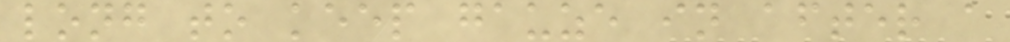long to keep gauze in after a
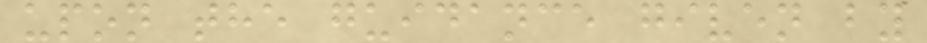upon the guidance given by
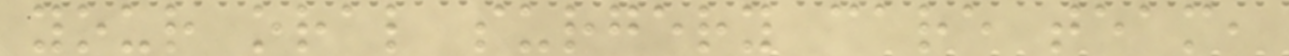your oral surgery care team,
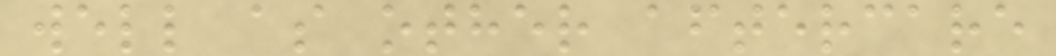well as other aftercare
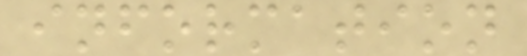information
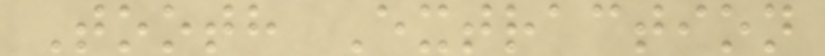Tooth Extraction
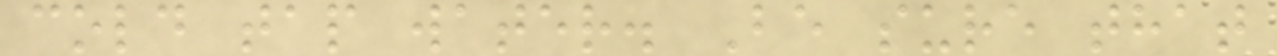cold tap water. Be sure that
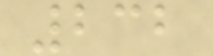232
